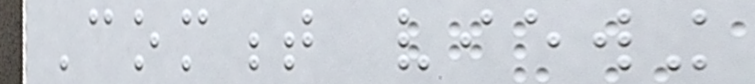Comment viewing
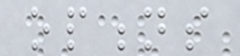options
